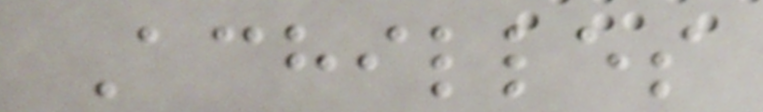Achilles
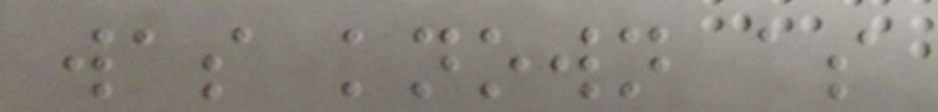was known as
